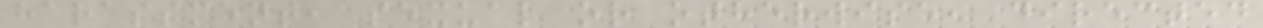harassment, sexual or otherwise, directed
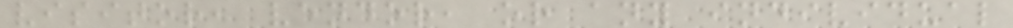visitor, vendor, or any individual
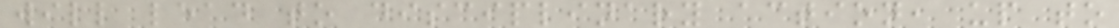will lead to disciplinary action, up to
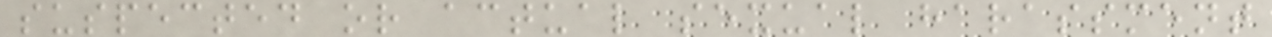suspected or actual sexual harassment
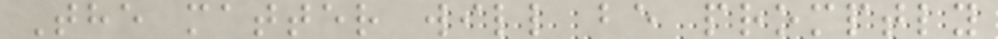The matter will be promptly
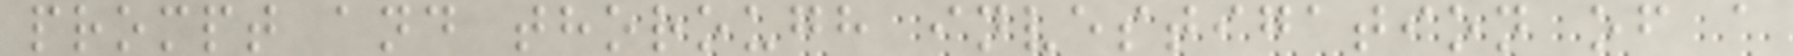prompt and thorough investigation of a
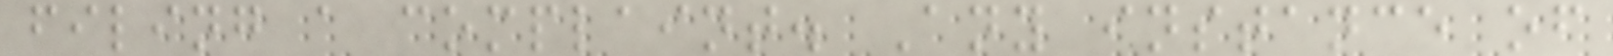filing a complaint. Any instance of
